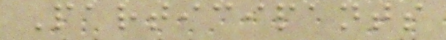Participants
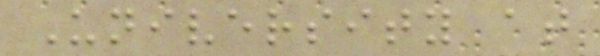University at
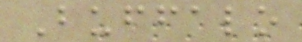Buffalo
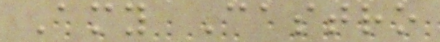Amy Castro
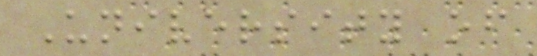University of
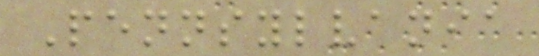Pennsylvania
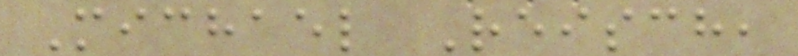Michael Reisch,
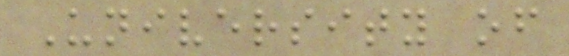University of
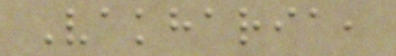Vakharia,
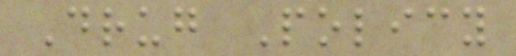Drug Policy
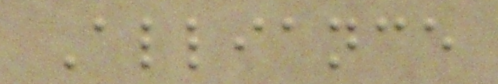Alliance
